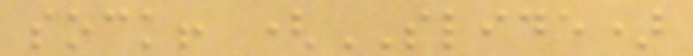sock! (SLIDE)
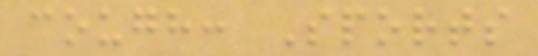cough: Sports
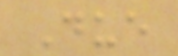Due
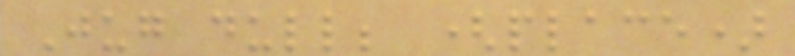Jug dull; (place)
